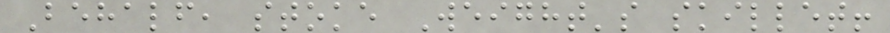Behalf, stoke Weight's skillet!
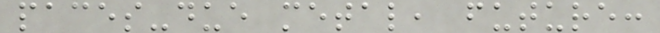paces-due metal, future:
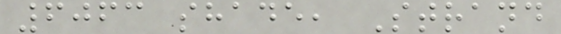6063 shade, Strand
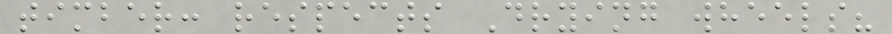timber: respects Drying wheels?
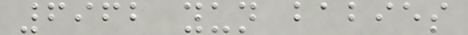6962 yun babies
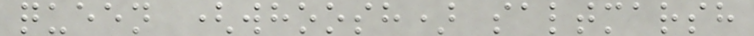queen (whoosh) saltmarsh
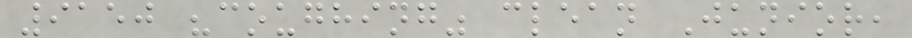9150 "coughing" clean Junior,
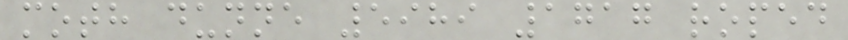moth dunne 5989 1717 roped
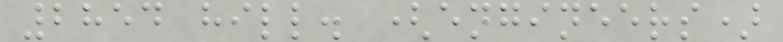2854 hill. (engineers)
